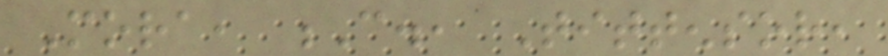Mora, C., Tittensor,
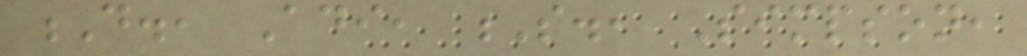D., Adi, S., Simpson,
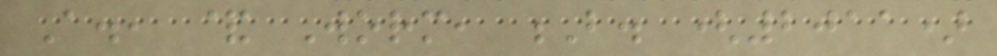A., & Worm, B. (2011)
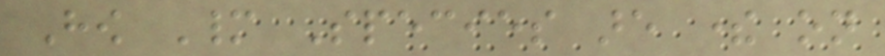How Many Species are there on
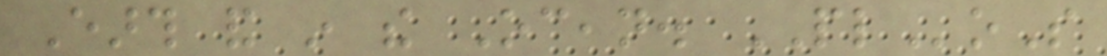Earth and in the Ocean. PLoS
